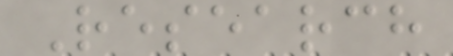Research
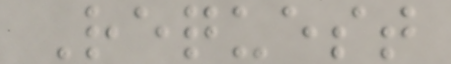Request
